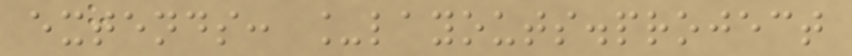extends: _layouts.project
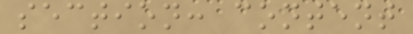section: content
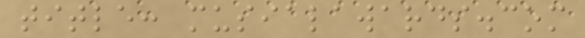title: musialawards.com
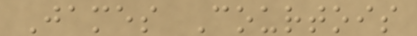James Courtois
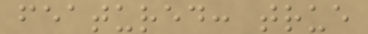featured: true
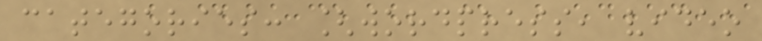categories: [wordpress, video
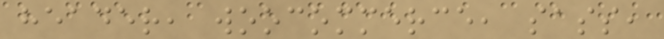header, woocommerce, sass,
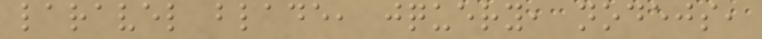laravel blade, jquery, nodejs,
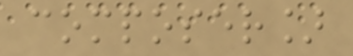composer]
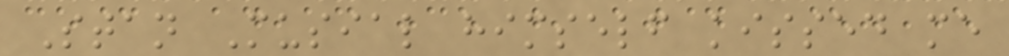Stan Musial himself kissed me
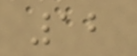12
